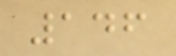146
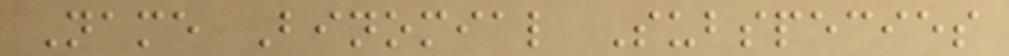Name Binomial Subspecies
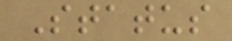Status
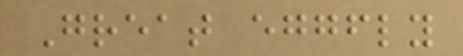Great eggfly
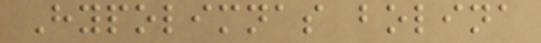Hypolimnas bolina
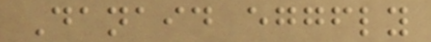Danaid eggfly
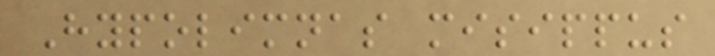Hypolimnas misippus
